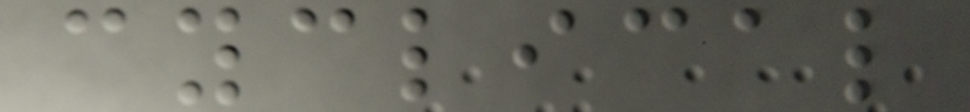cyclical
